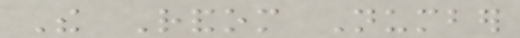The Random Number
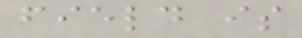field is
